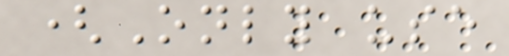(Only use
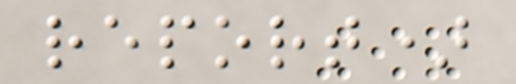report)
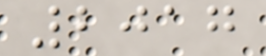2017
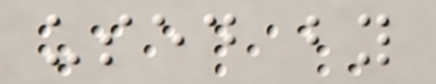used by
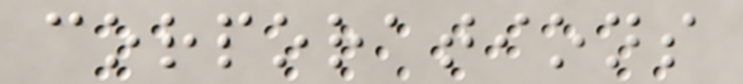corporations
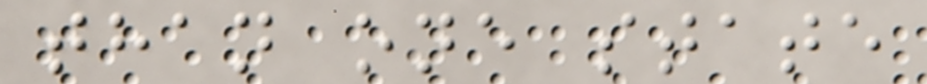than one state
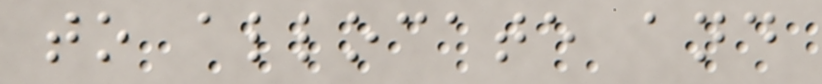to allocate and
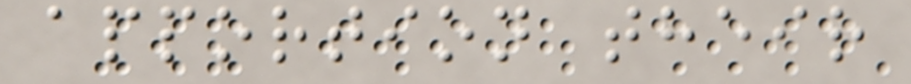apportion their
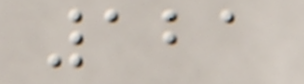121
